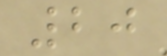20
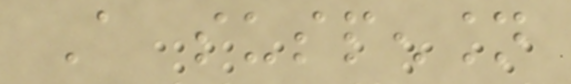A suspension
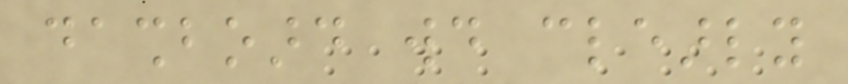dashboard would clearly
